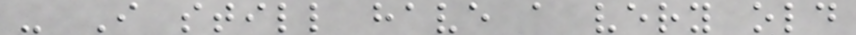- I still have a very old
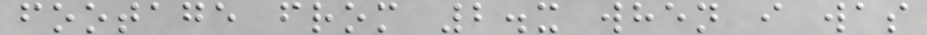footage from 2.x when i was
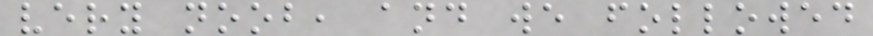very noob, and we followed
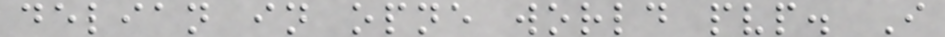delian in opne world pvp. I
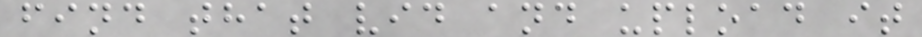find that vid and upload it
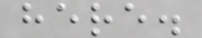here.
